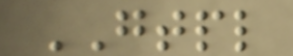GTPL
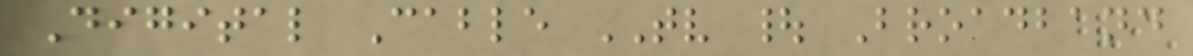Digital Cable TV | Broadband
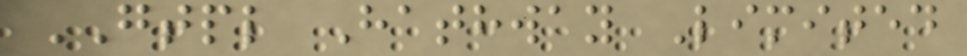GTPL Hathway Limited
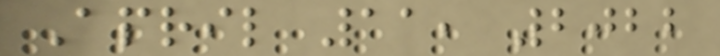April 11, 2022
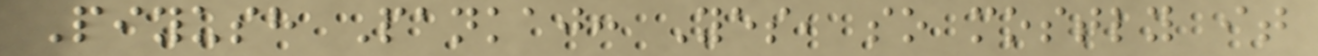Piyush Pankaj: Yes, so mostly it
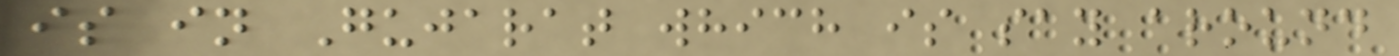is in Gujarat which is say around
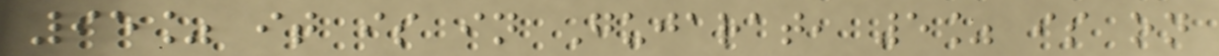95% it is in Gujarat, 5% is on
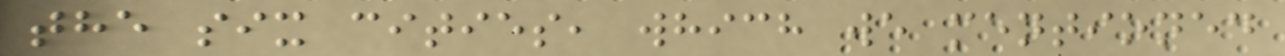the six cities, which we mentioned
